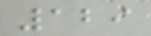129
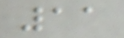11
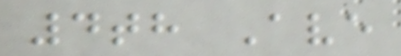4th Ave
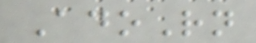AdoRn
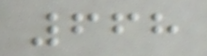668
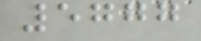5777
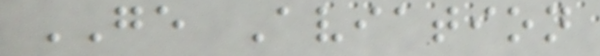GE Aviation
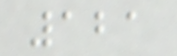121
